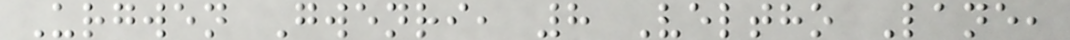Urgwen Gwenri, 8 Veltho Lane,
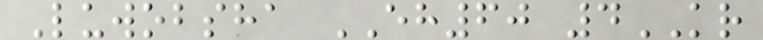Luwobsha EH60 4KR
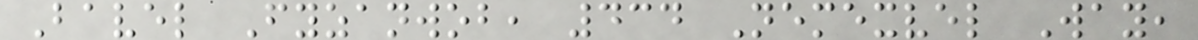Bavel Fyzanwob, 434 Nemexvel Way,
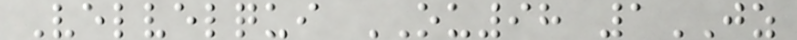Velvelqui OU98 1JZ
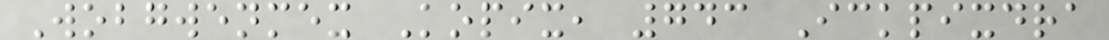Wobgwenmex Kopix, 743 Ickpixdra
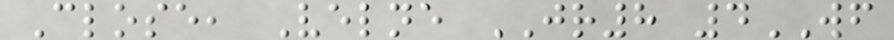Close, Velne JR8 4WF
